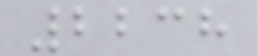2238
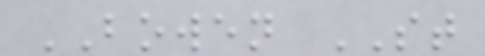BOWEN ST
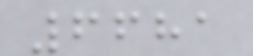6681
